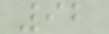92
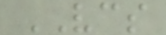VCS
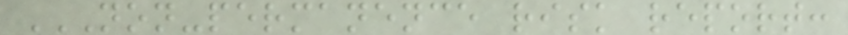NON-PERMANENCE RISK REPORT:
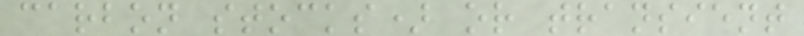carbon stocks) or transient
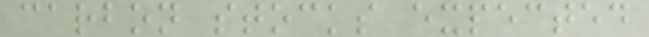carbon stocks expected
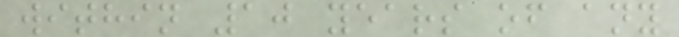within 10 years of any
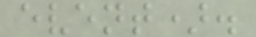event).
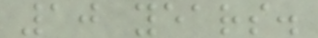10 years.
